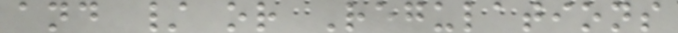and / or Regulations
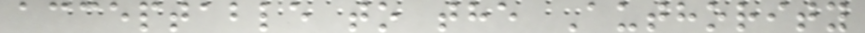acceptable to the Authority
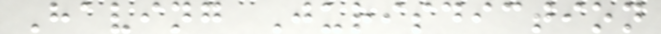Having Jurisdiction
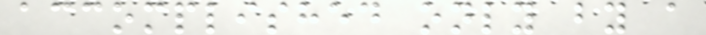accomplished only by a
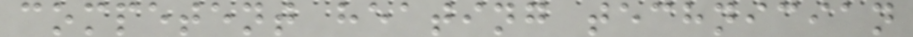competent heating technician
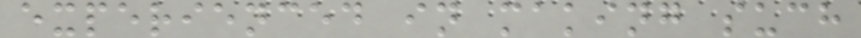experienced in making such
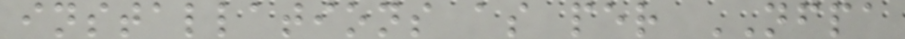installations as per NFPA
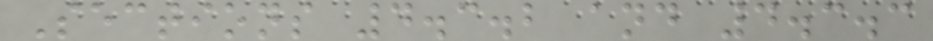Sections 4.3.2 and 4.3.3
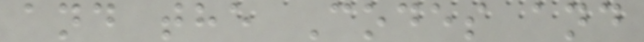and the Codes and
